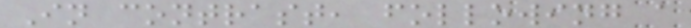In contrast, following a
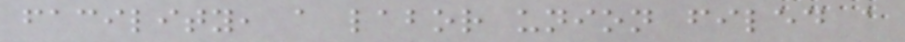facility, a labor union filed a
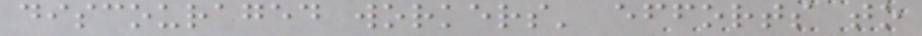discouraged workers' efforts to
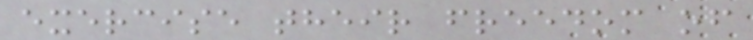exercise their freedom of
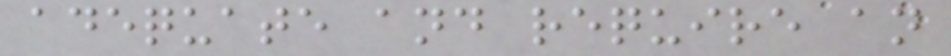adequate and require an
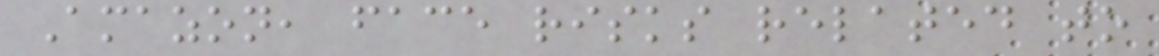Amazon, face risks related to
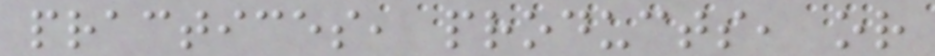practices, products, or
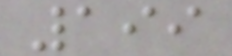199
